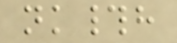nk#h
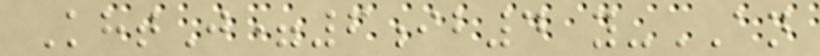KhtJ=6ib4 y-AN
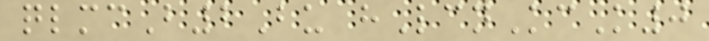qlmcB2Bu hLcnKcK0
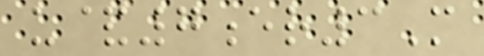u&7er3M
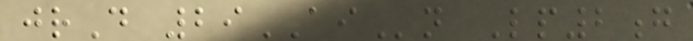jrD 29AIn Lp2g
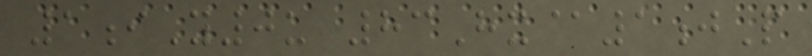1iY0u 83Hx@1jP
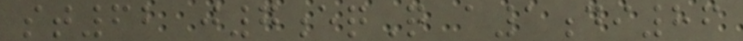st62 j7eqQ a1di86
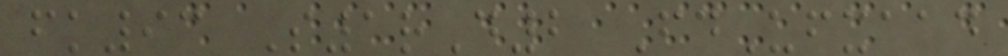fk93 S1rD2 FdUfxaad
